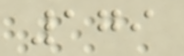179
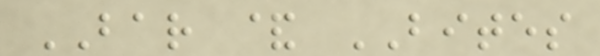BAR & BITES
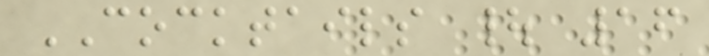COCKTAILS | 16
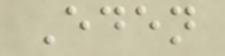Eden
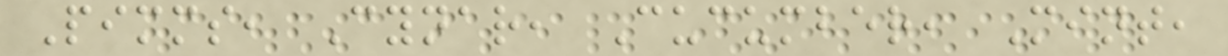Pimms, Cynar, Cucumber, Mint,
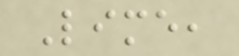Lime,
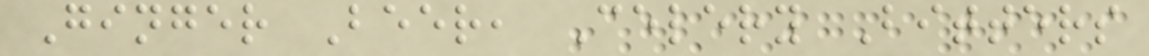Ginger Beer, Celery Bitters
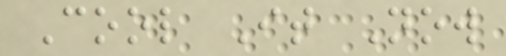Cool It Now
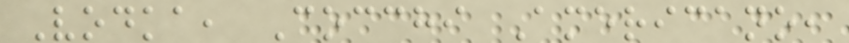Vodka, Cocchi Americano,
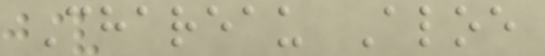Chareau Aloe
